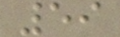59
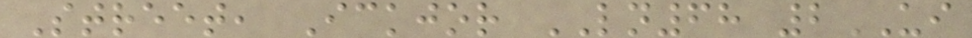Street, Ickjor LN68 2UI
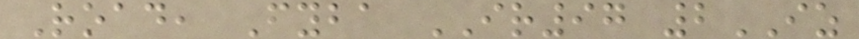Road, Fyba IR97 2IZ
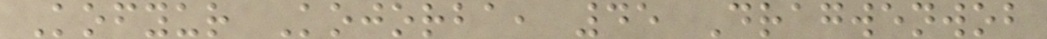Kofyur Kojorba, 45 Dragwenwob
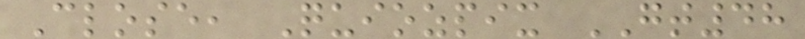Close, Quiozpix GT48
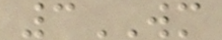3WM
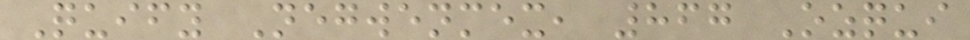Quify Negwenmex, 867 Ozqui
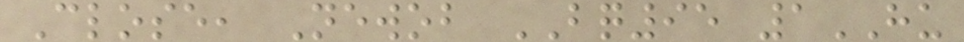Close, Newob BQ95 1HU
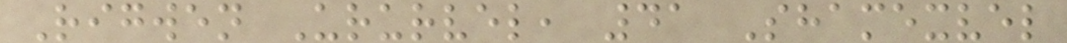Rigwen Ururvel, 41 Shamexvel
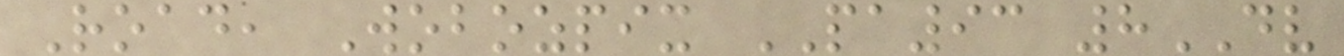Road, Wobozpix PA93 8DV
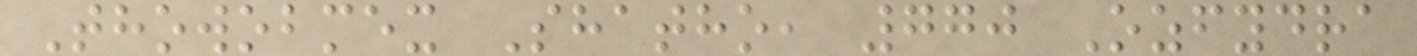Thowobmex Shatho, 770 Ozfydra
